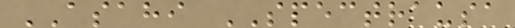ASAHI SPECTRAUSA
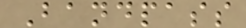Bandpass
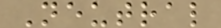Neutral
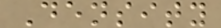Density
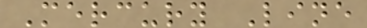Mercury Line
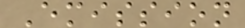Emission
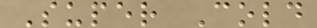Super Cold
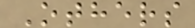Others
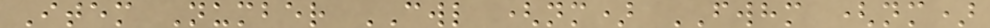Item Number CWL (nm) FWHM (nm)
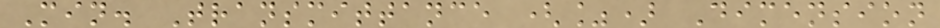Min. Transmittance (%) Dimension
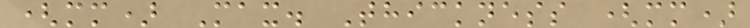(mm) Max. Thickness (mm)
